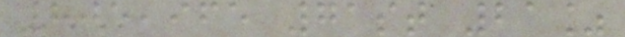805,965 71st 21%
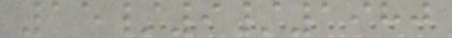15/9/1980
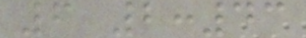6 2:43
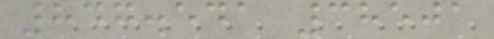847.541 38501
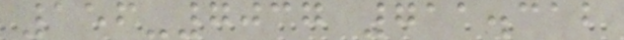156-7037 711.312
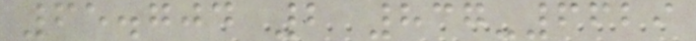65.704 2 837-6629
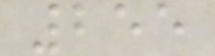255
